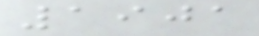1901
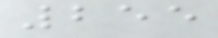255
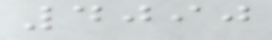4090
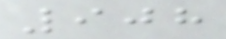908
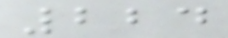224
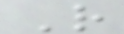R
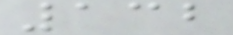132
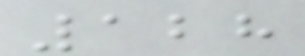128
